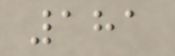181
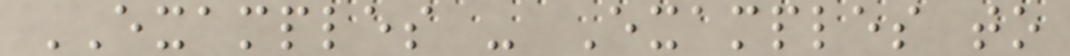EXAMPLES - Examples to
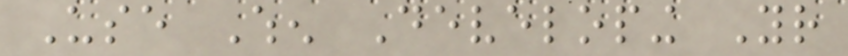Use When Developing Your
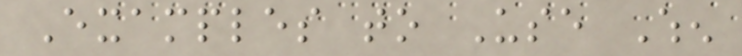Examples to Use When
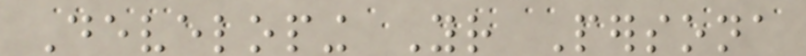Developing Your Persona
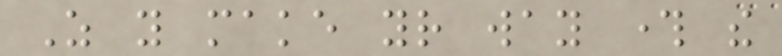As you make your way through the
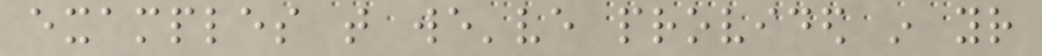examples that we've provided in your
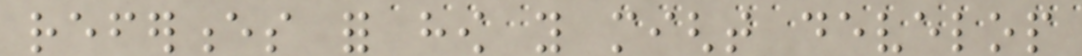references for how you might develop
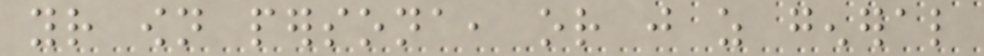your own persona, or just as general
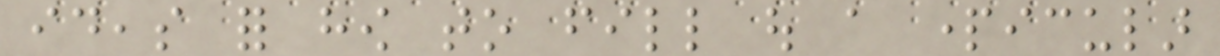ideas for how to fill out a particular
